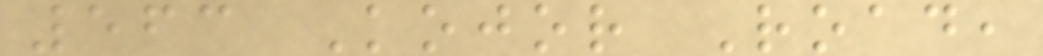563 Kojor Road,
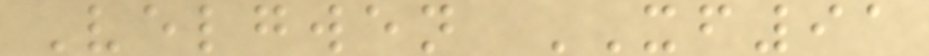Velgwen XF91
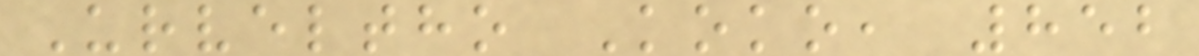Urveltho Koko, 852
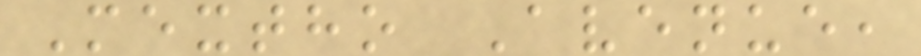Mextho Avenue,
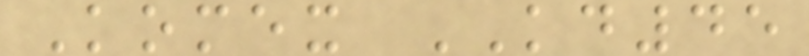Komex KD45
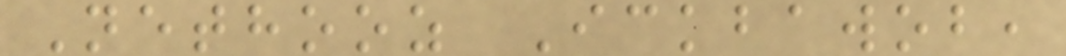Nethooz Ickbawob,
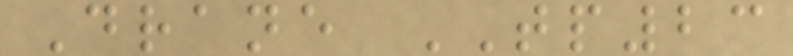Drane TP23
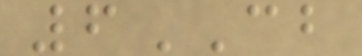6CB
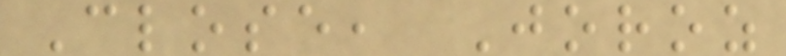Close, Joroz
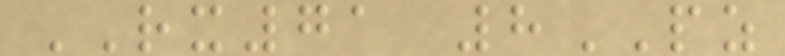RX71 8PZ
